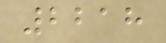2218
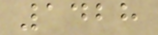1428
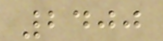2400
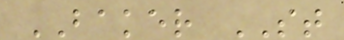BAKER ST
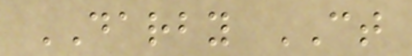DARBY CT
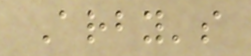Arby's
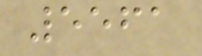5561
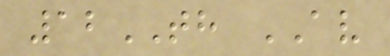12TH AV
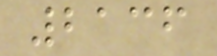2136
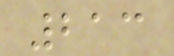213
